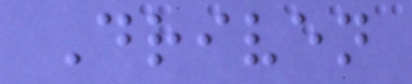Driven
